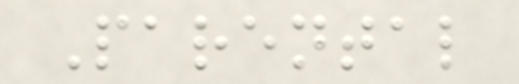Parental
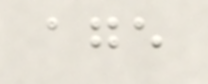age
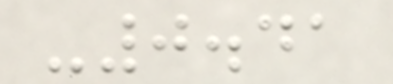-0.41
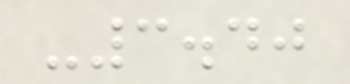-3.40
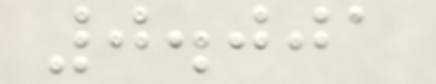0.001
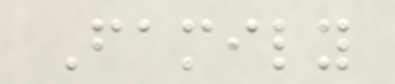Family
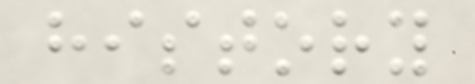history
